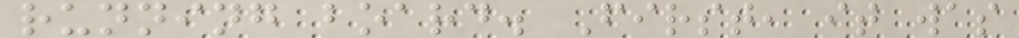running board. First, it was
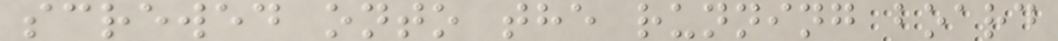screwed onto the running board
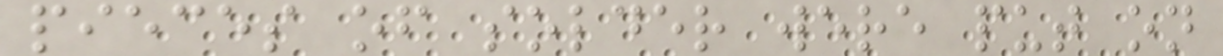pieces of solder were put on
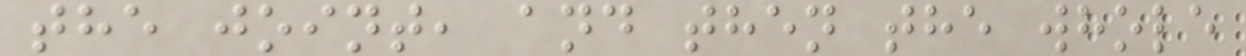the joint, and then the whole
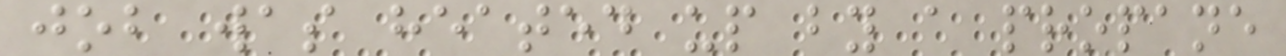job was heated up by a propane
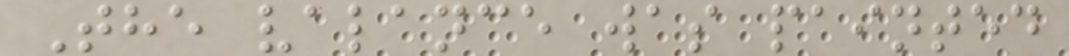The valance was painted
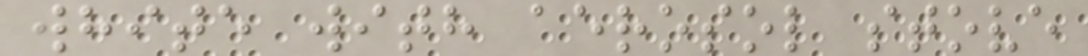white with aerosol stove
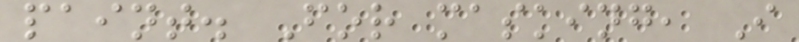paint. For masking, I
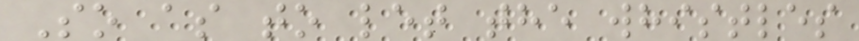So as to let the whistles
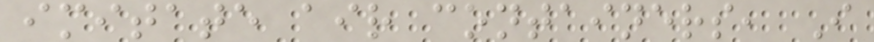imitate air containers, I
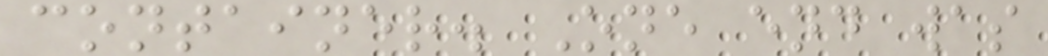container. One end was
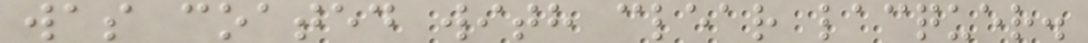was coated with clear lacquer.
